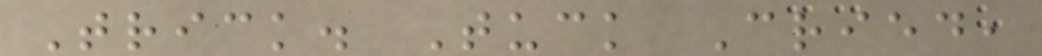Trick. Tuck Cried,
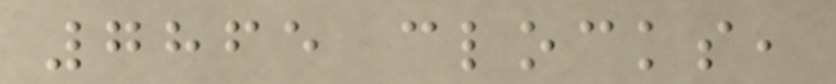7865 clocks,
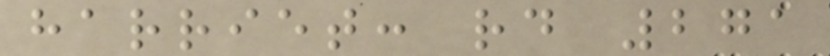harriet: rd 271
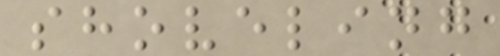shoveling
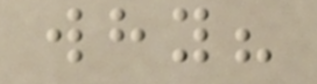why?
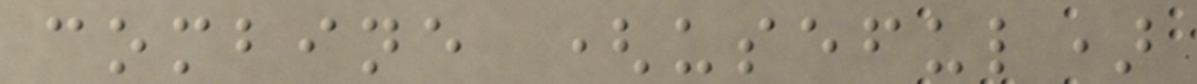combine (useful)
